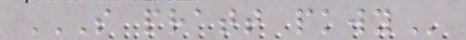S PRATT PKWY
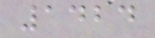1424
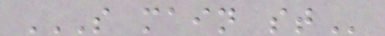S MAIN ST
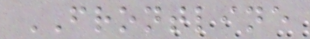FRONTLINE
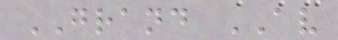GRAND AV
